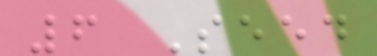6 Seed
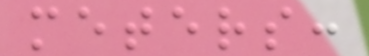meters:
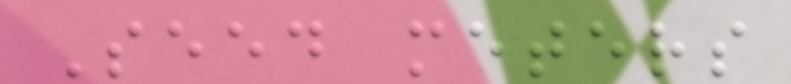Seed meters
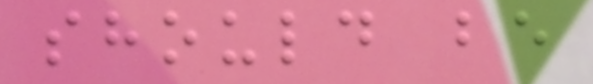should be
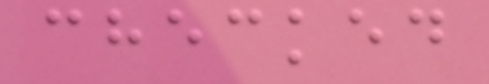checked
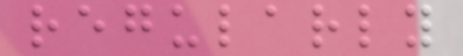regularly
